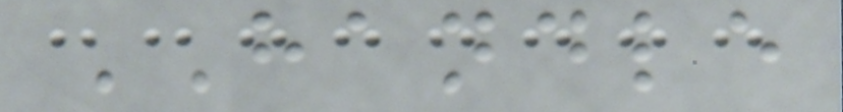HANDLE
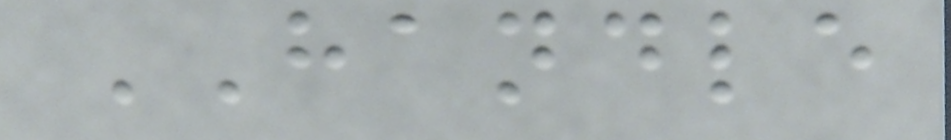HANDLE
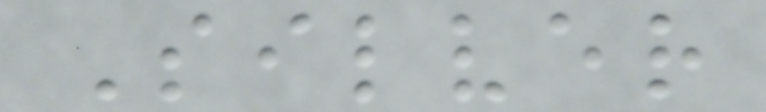Silver
